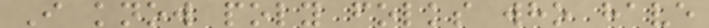I know poly folks who have
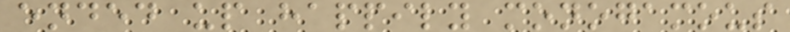ended up happily monogamous
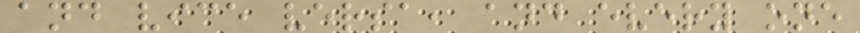and vice versa, and every one
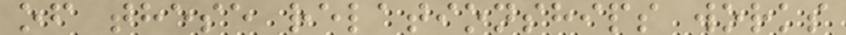of these relationships works
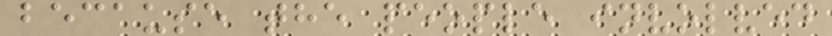because the people involved
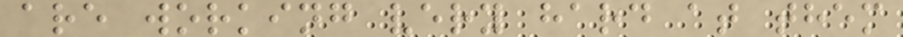are working very hard at them
